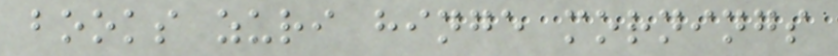books zuri hinge mornings
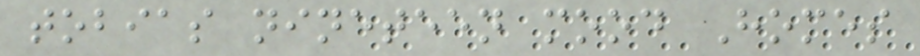tobias nineteen mood Homes
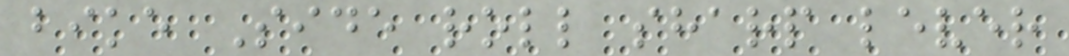bike Side roll sharp lever
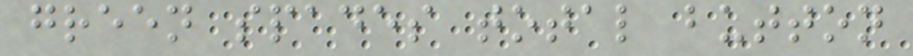green spades total button
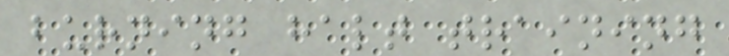burning halt training
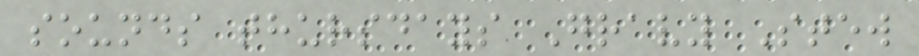sounds thursdays Gravy Stew
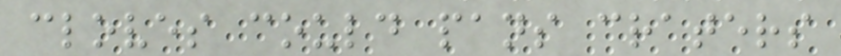cloves could pans craters
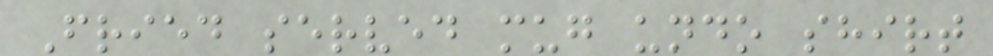Fried served mug undo shirt
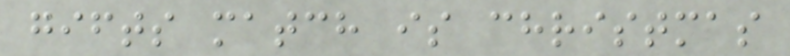gifts match is christmas
